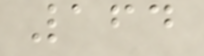164
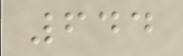644
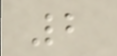2
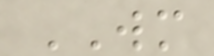WM
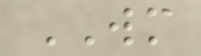WM
